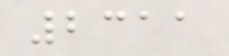2311
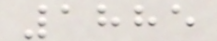1885
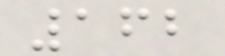162
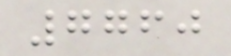7760
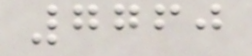7760
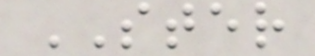STER
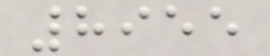8955
